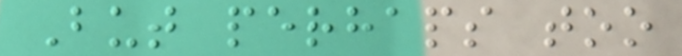But perhaps too
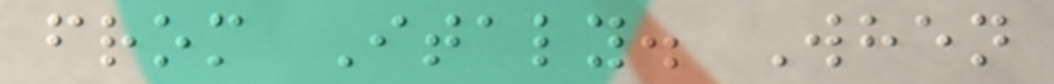from Italy. When
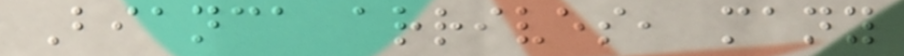Bianca arrives, many
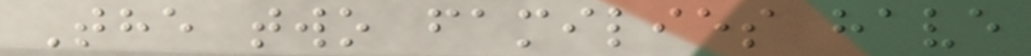The two families have
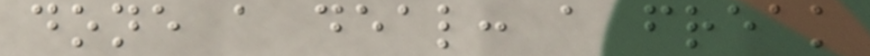done a deal: a freak
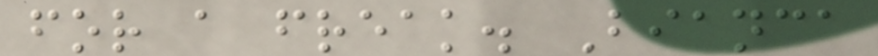for a freak. Bianca
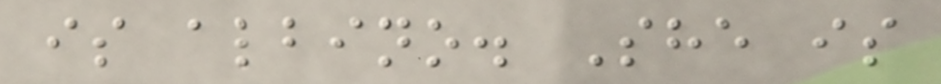is albino. She is
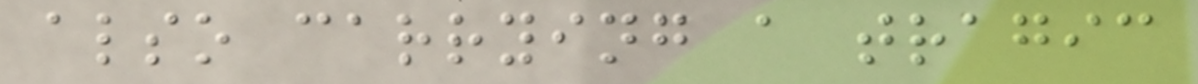also carrying a tragic
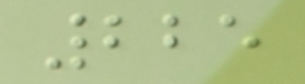225
